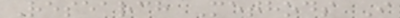Research Methods I
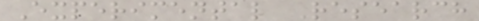Experimental Research
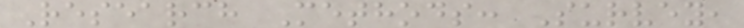Research Methods: Survey,
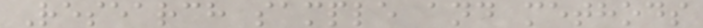Research sample and methods
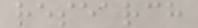research
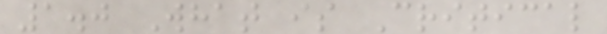1.0 What is Critical
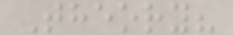Theory?
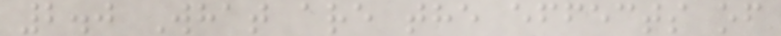2.0 What are the effects of
